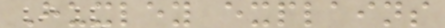Huxley explains
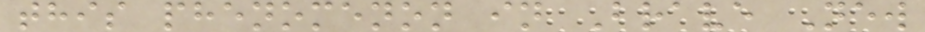this phenomenon in Brave New
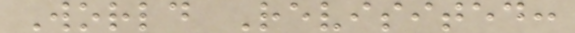World Revisited:
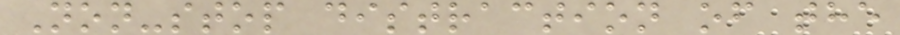Non-stop distraction of the
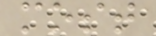most
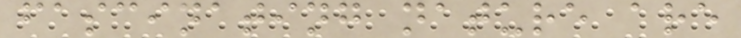fascinating nature are
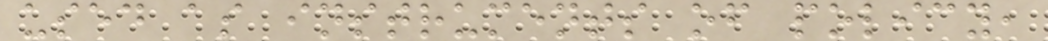used as instruments of policy,
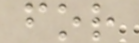for
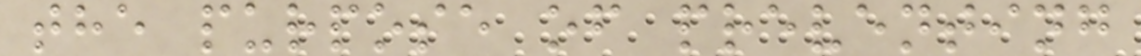the purpose of preventing
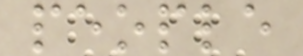people
